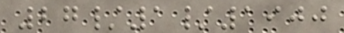27/1/1900
